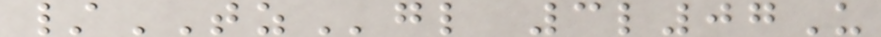/TZgl 3l07U
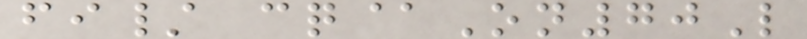fi/ cq@On70L
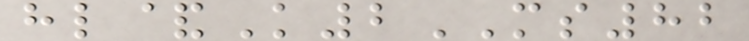hl&K2MS82
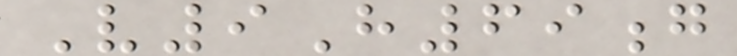V9H69g
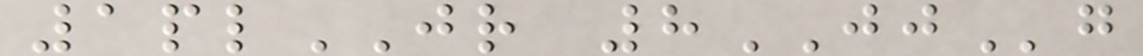1plJR 8JJg
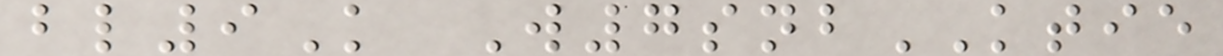bl9K W7snbKTIE
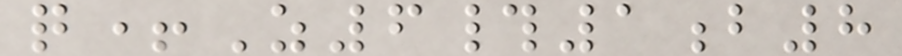q+Z6#1b8
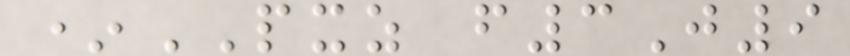*PXZ f3J9
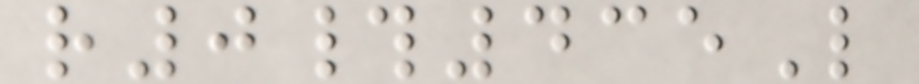r0#435L
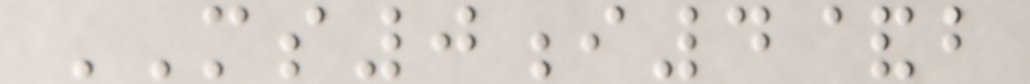MS0i4&b
